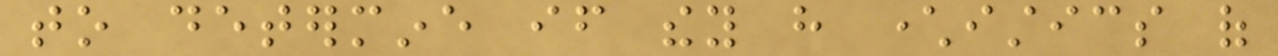to determine if they have characteristics of
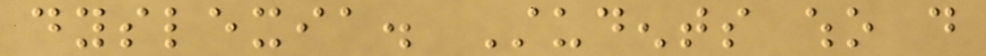dyslexia. Students who do
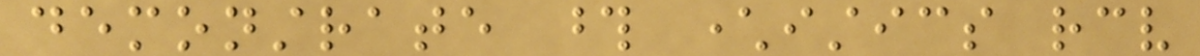demonstrate those characteristics receive
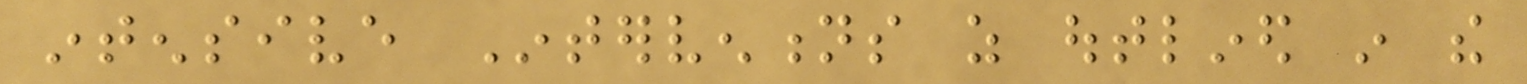intensive Interventions as outlined in the
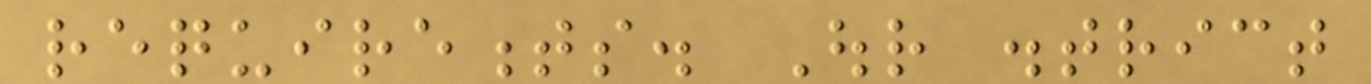requirements. Our district
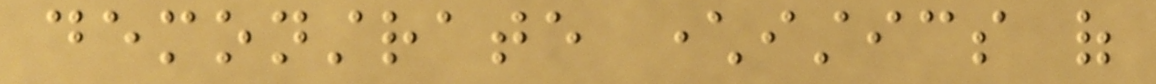demonstrate characteristics of
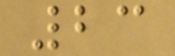23
